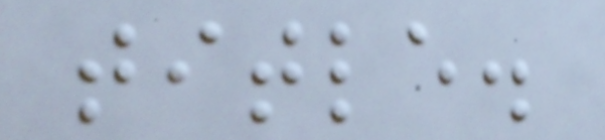title.
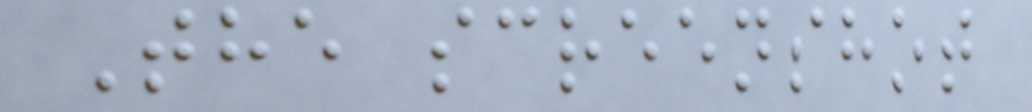The screenshot
